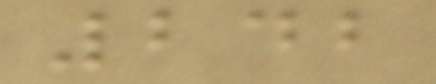242
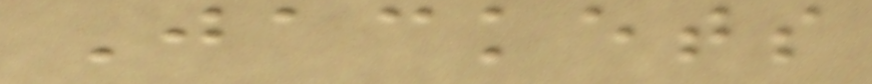Jackets
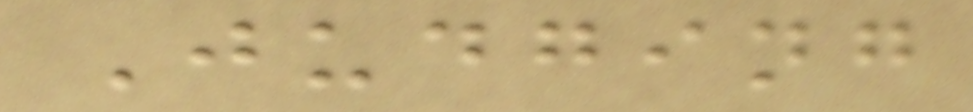Judging
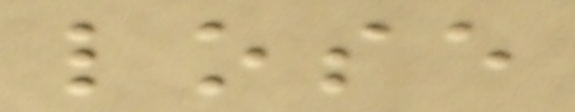lose
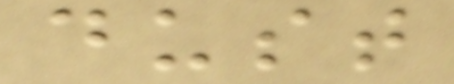dust
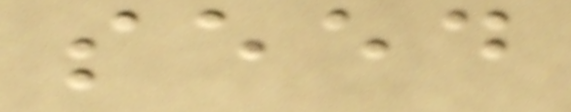seed
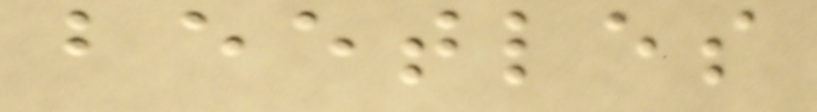beetles
